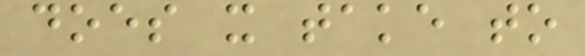does it take to
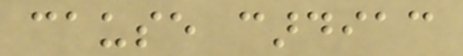cause cardiac
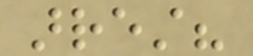arrest?
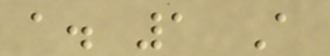a. 1 A
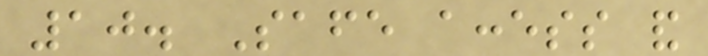10. Safe access and
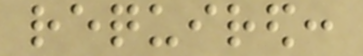required:
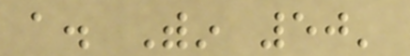a. Within 50'
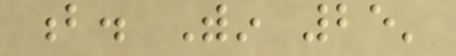b. Within 25'
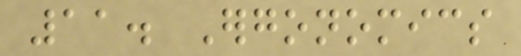11. Ergonomics
